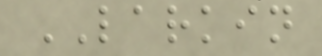LARKIN
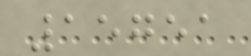15751
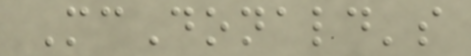McDonald's
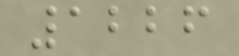1226
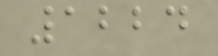1224
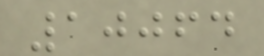10064
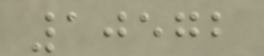10572
